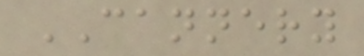CANNERY
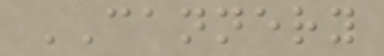CANNERY
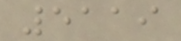5119
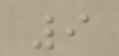9
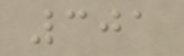301
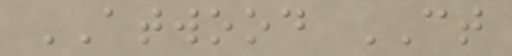ATWOOD CT
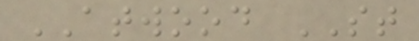ATWOOD ST
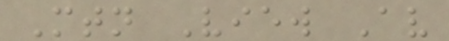Mtn View Av
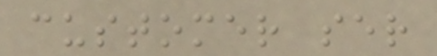customer ser
